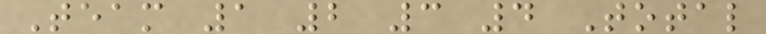Team 1 2 3 4 Total
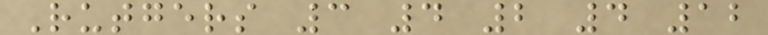Rutgers 3 4 2 4 12
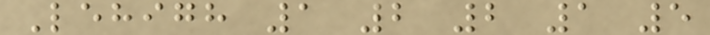Lehigh 1 2 2 1 5
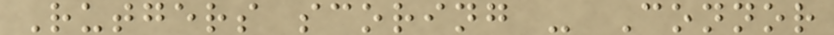Rutgers scoring - Connor
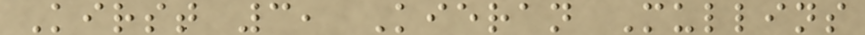Kirst 3, Kieran Mullins
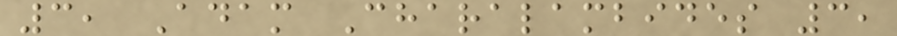3, Adam Charalambides 3,
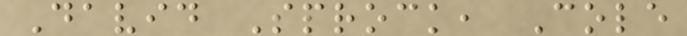David Sprock, Cole
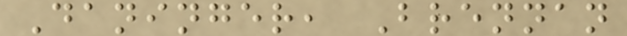Daninger, Brennan
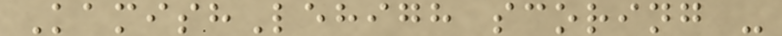KamishLehigh scoring -
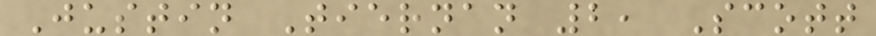Justin Tiernan 2, Scott
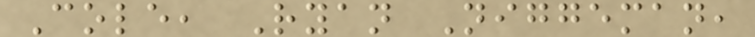Cole, Ryan Niggeman,
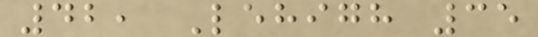42, Lehigh 35
